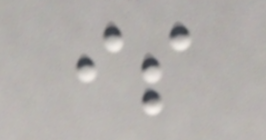is
